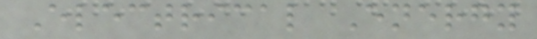Electrical Energy
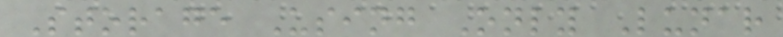Storage Using Only Lunar
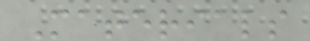Materials
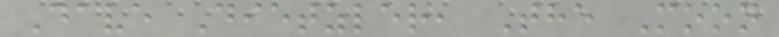Dave Dietzler, The Moon
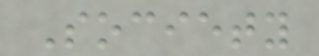Society
